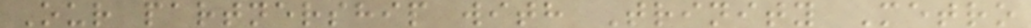Our partnership with Trinity Metro
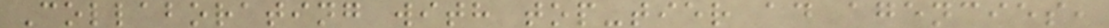Collaborating with top-tier ad agencies,
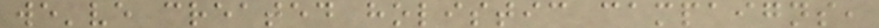we've created holistic campaigns,
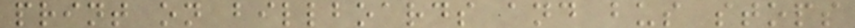print on billboards and bus stops
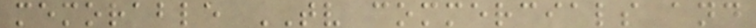memorable TV commercials and
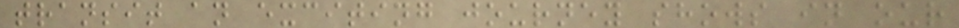transit an exciting journey shows in our
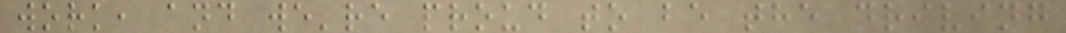work, and we're proud to be the driving
